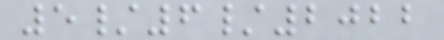5/6/2022
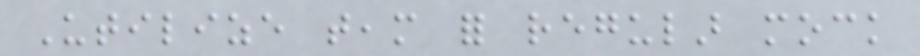Utilize team for regular mock
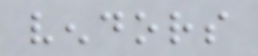vendors
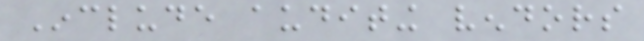Include auditing vendors
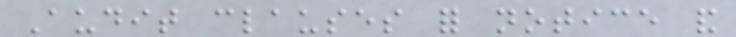Audit clauses for notice and
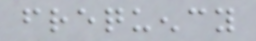frequency
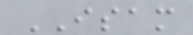ISAM
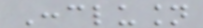Conclusion
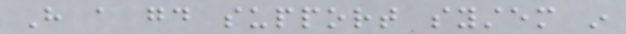Have a good support system in
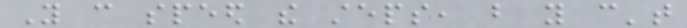You can speed the steps, but you can't
